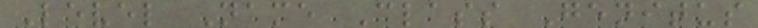Level Name Class Genitus
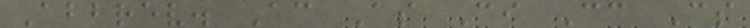Abbrev. Ac As Ci Cc Cs
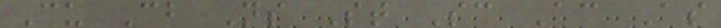Cu Cb Ns St Sc Ac As
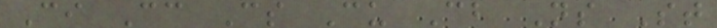Ci Cc Cs Cu Cb Ns St
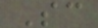Sc
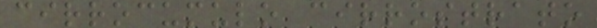cirrocumulo cirrostrato
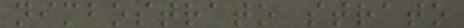nimbostrato strato
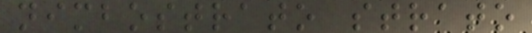nimbostrato strato
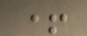+
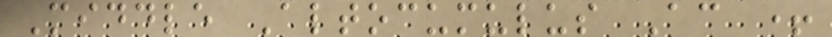Middle Altocumulus Ac +
